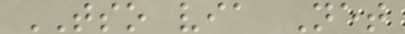TSO via Net
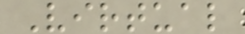Virtual
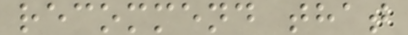recommend that
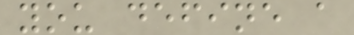you define a
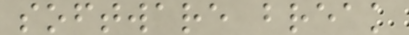software break
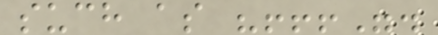such as "!!!".
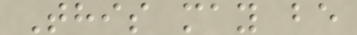This may be
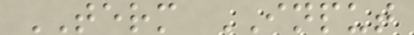TERM INPUT
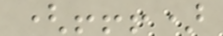(!!!)
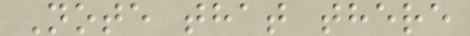Note that there
